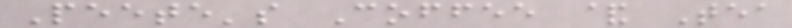Peete's Coffee & Tea
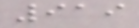919
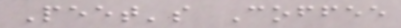Peet's Coffee
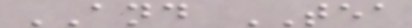AND TEA
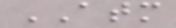ATM
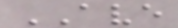AVE
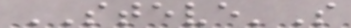STEVE'S
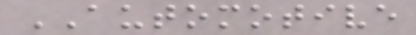AUTOMOTIVE
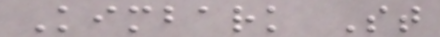Kimbark St
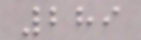289
